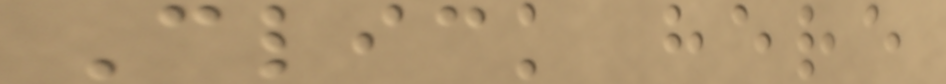Click here
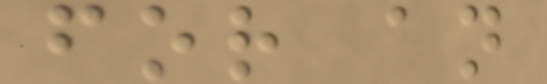for an
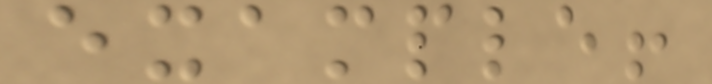example!
